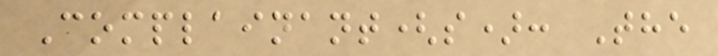Complainant(s): The
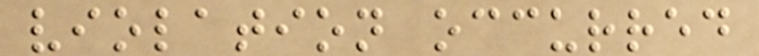violation occurred
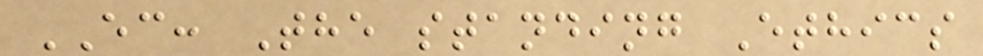EC: The standing Ethics
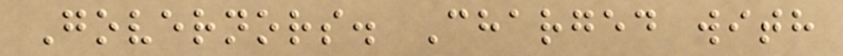Governors. Charged with
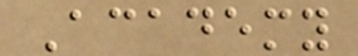Academy
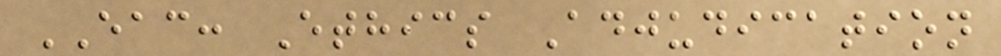EAC: Ethics Adjudication
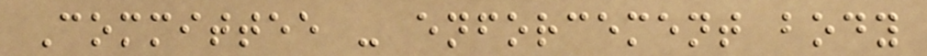Committee - enforcement body
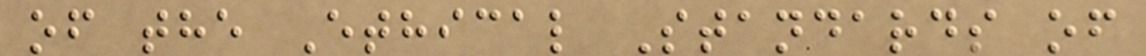of the Ethical Standards of
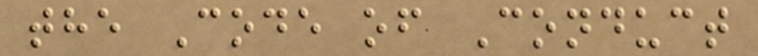the Code of Conduct
